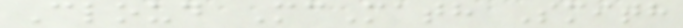Cloud McMath Smith
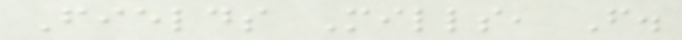Fields Mills, F.
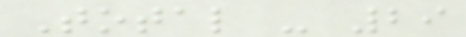Total - 29
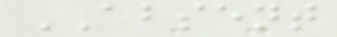ABSENT
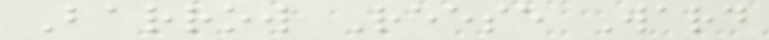Barrow Reese Ward
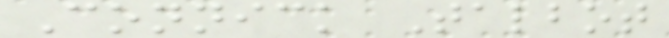Connick Talbot
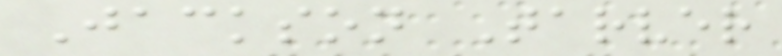Jackson Tarver
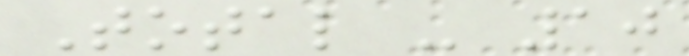Total - 10
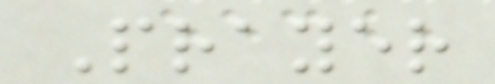Prayer
